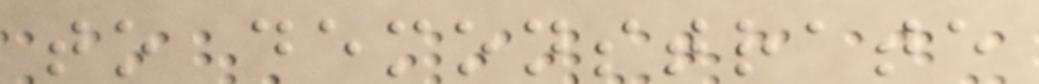to demonstrate
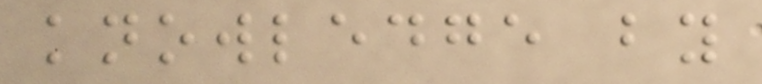knowledge by
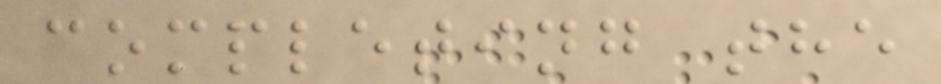completing the
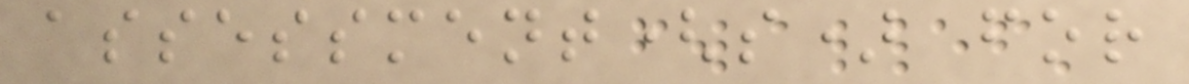assessment(s) for
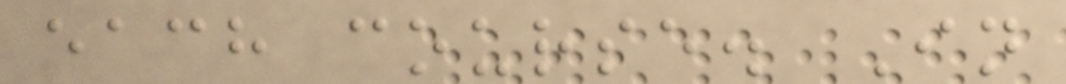each course. In
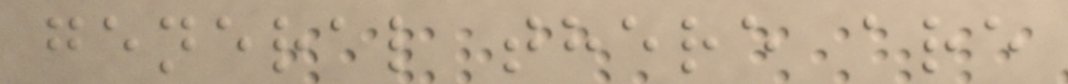general there are
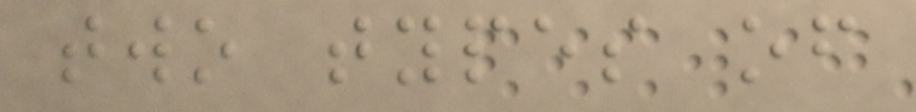two types of
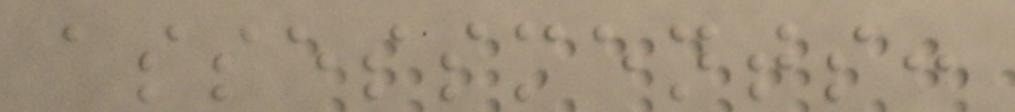assessments:
